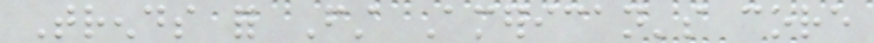Trends for First American's core
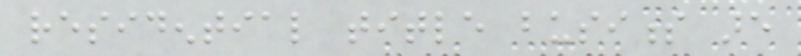residential title business are
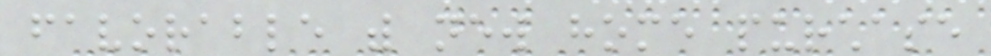favorable with new home purchase
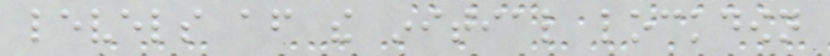levels after the initial lockdown
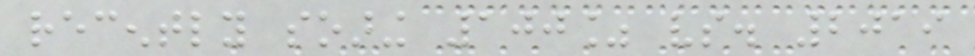recently soaring 100% vs. 2019
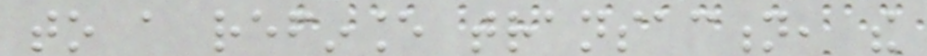to a refinance transaction, the
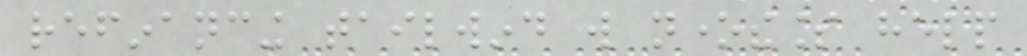refinancing tailwind will nonetheless help
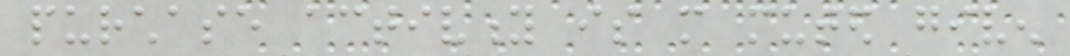purchase activity is more muted given
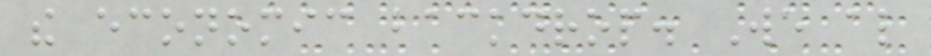the economic backdrop. We also
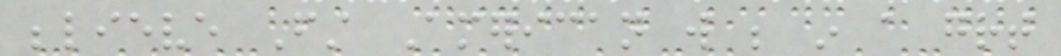believe First American will be in a great
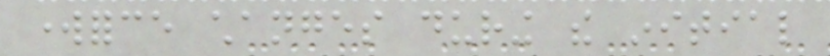workforce changes during the initial
